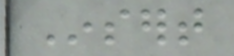Insert
